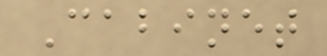Cabinet
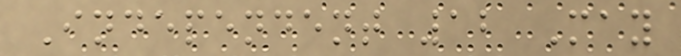Independent 12 May
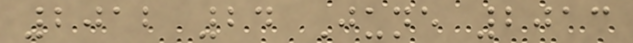2012 24 June 2013
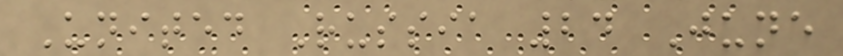United Russia 24 June
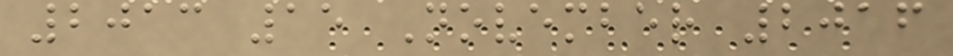2013 15 November 2016
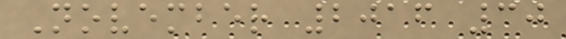November 2016 30
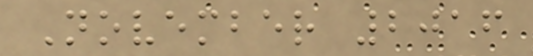November 2016
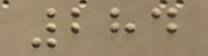284
